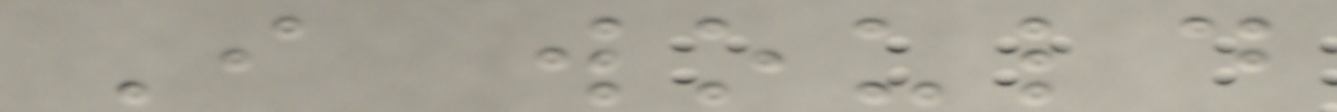I would
